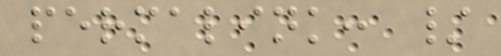permalink: /
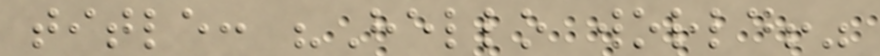title: "Hello world!"
